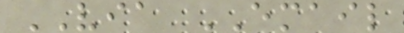VIA EMAIL
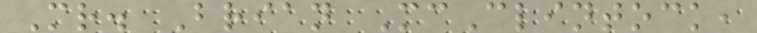Mr. Brian McClintock,
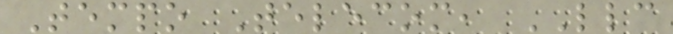Tempo Telecom, LLC
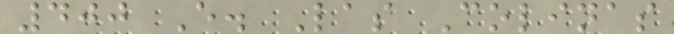400 E. Las Colinas
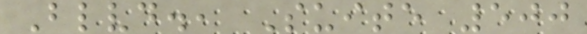Blvd., Suite 500
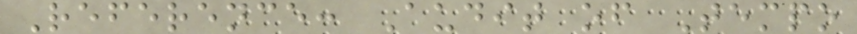Reference: Audit of Tempo
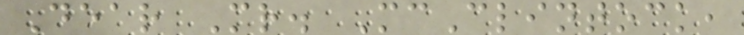Dear Mr. McClintock,
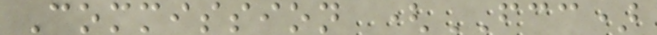Commission (FCC)
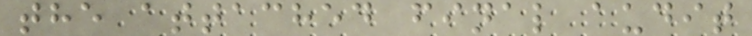the attached final audit
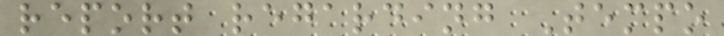report regarding Tempo
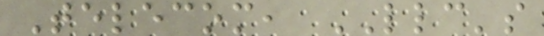Telecom, LLC's
